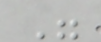"
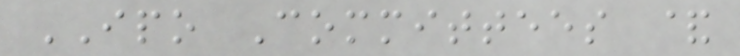IPO Committees &
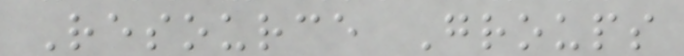Resource Groups
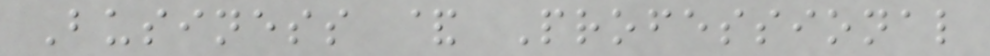Business & Professional
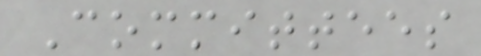Committees
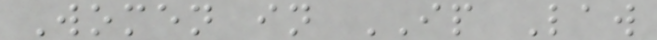Women in IP Law
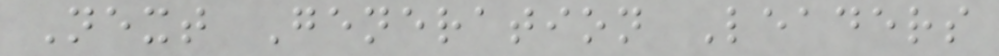Next Generation Leaders
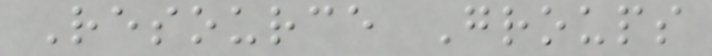Resource Groups
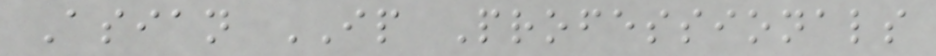Asian IP Professionals
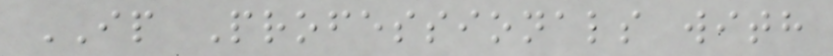IP Professionals with
